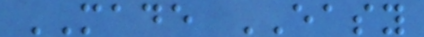MADE EASY
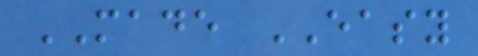MADE EASY
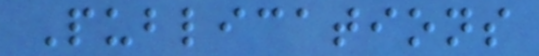Publications
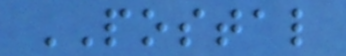POSTAL
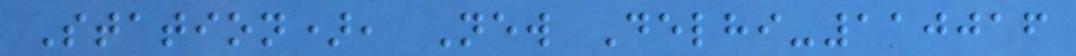Station), New Delhi-110016
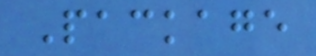Package
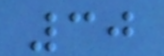30
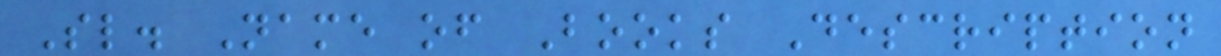Sl. Name of Books Description
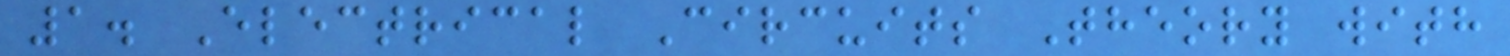1. Electrical Circuits Theory with
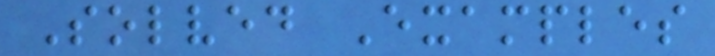Solved Examples
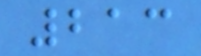213
